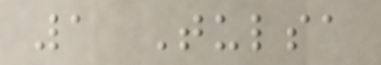1 Tulsa
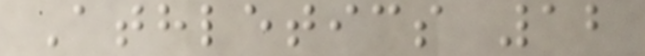Athletics 12
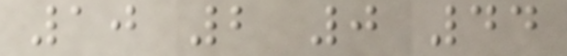10 2 0 44
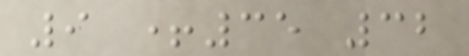9 +35 32
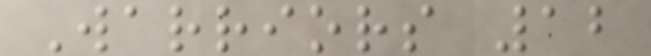Warriors 12
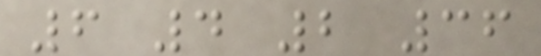6 4 2 36
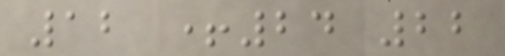12 +24 22
